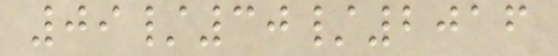09/30/2016
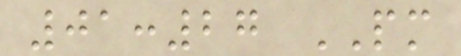01:27 PM
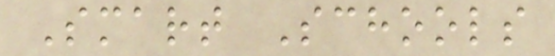Smart Schools
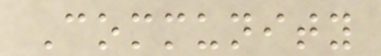Community
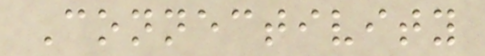Connectivity
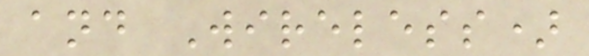and Wireless)
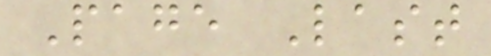Page Last
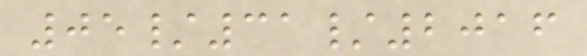05/31/2016
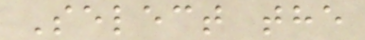Select the
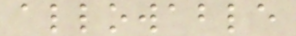allowable
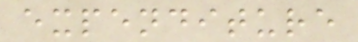expenditure
